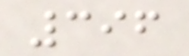396
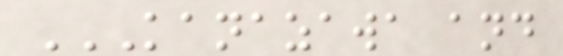KANAZAWA AND
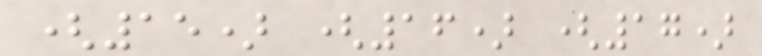(15) (16) (17)
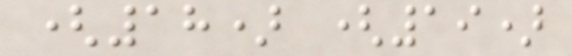(18) (19)
